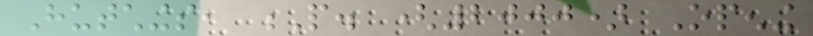Hutchings, P. (2000) Opening
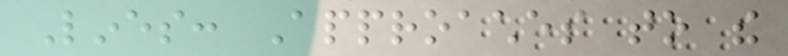Lines: Approaches to the
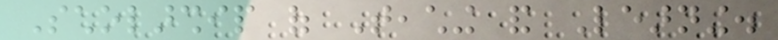Scholarship of Teaching and Learning.
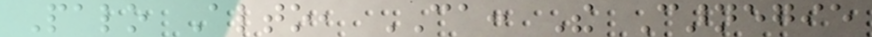Palo Alto, CA: The Carnegie
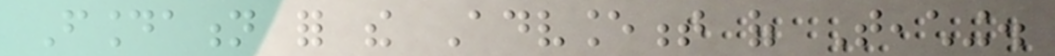Foundation for the Advancement of Teaching.
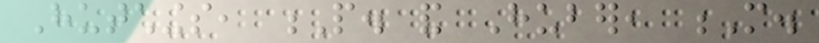Hutchings, P. and Huber, M.
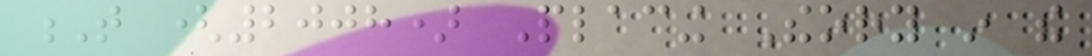T (2008) Placing Theory in the
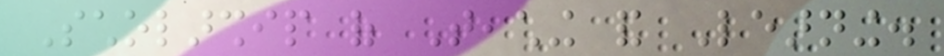Scholarship of Teaching and Learning.
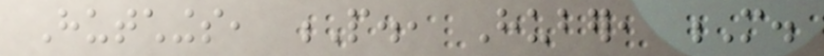Hutchings, P., Huber, M.
